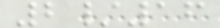2/16
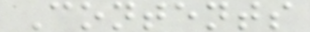Contents
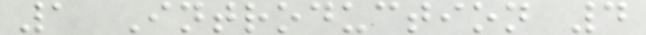1 Introduction 4
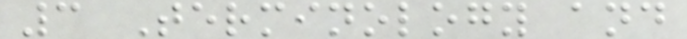3 Terminology and
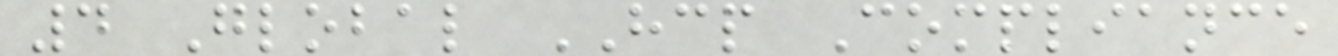4 Global HCP Compliance
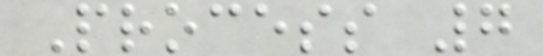Process 7
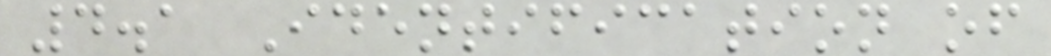4.1 Identification of
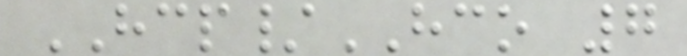HCP/HCO 7
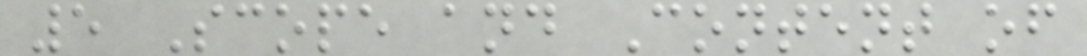5 Scope and Content of
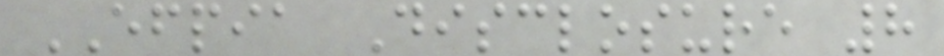EFPIA Disclosure 8
